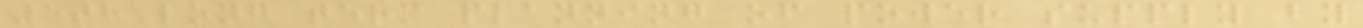5th long term planning of power supply by
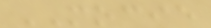MOCIE
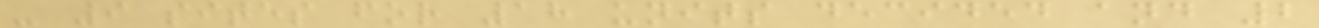- 9 sites for 18 units decided and 2
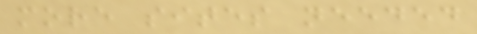more sites needed
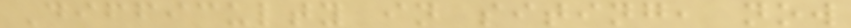Difficulty in siting, now
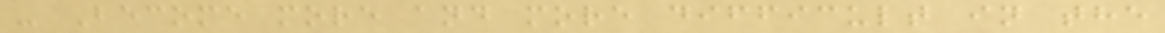- Become more and more difficult in the
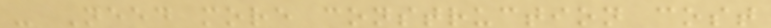- Need more construction cost
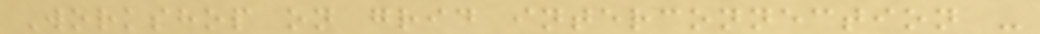Workshop on grid interconnection -
